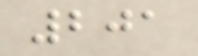201
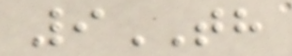9TH
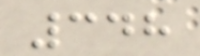348
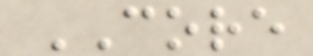CORE
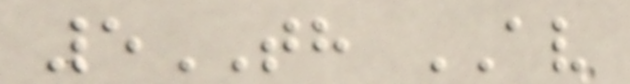5TH AV
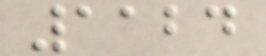1124
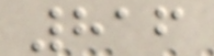816
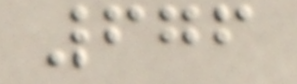676
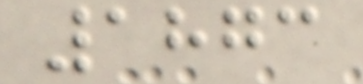1873
